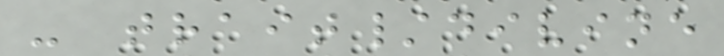- trait/divine
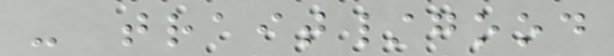- trait/good
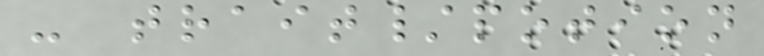- trait/potion
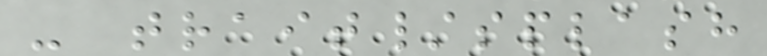- trait/splash
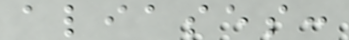aliases:
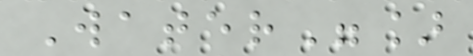Water"]
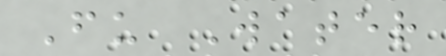Fu Water
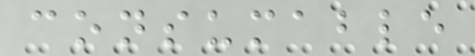consumable
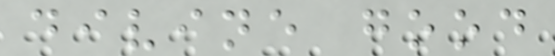divine good
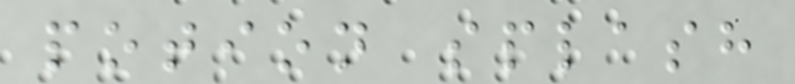potion splash
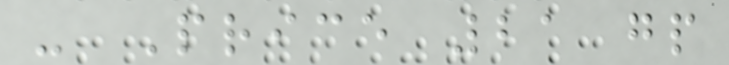- Price 21 gp
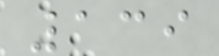139
